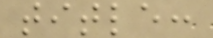title:
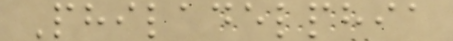Philadelphia
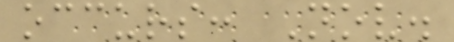occurs: Nov.
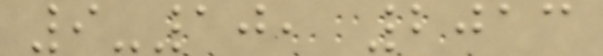9-10, 2013
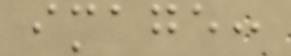image:
